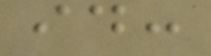id:
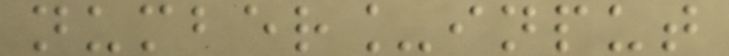number_input
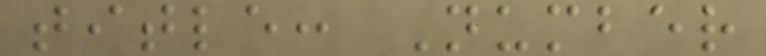title: Number
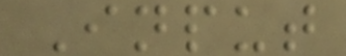Input
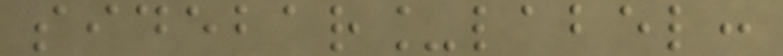sidebar_label:
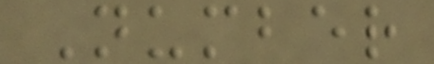Number
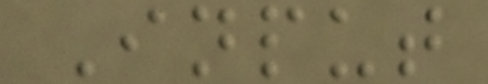Input
